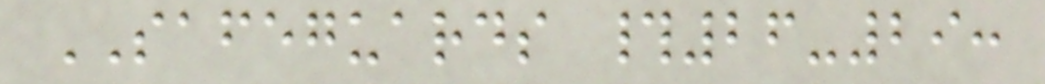SAFEGUARDS #26-29:
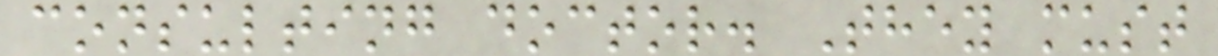consulting doctor. They must
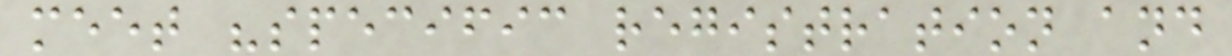meet "specific registration and
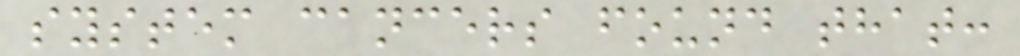system cancers found that:
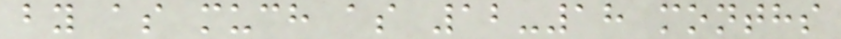by as much as 12-18 months
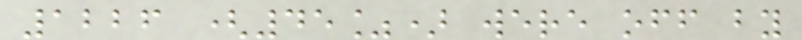1226 (45%) were off by
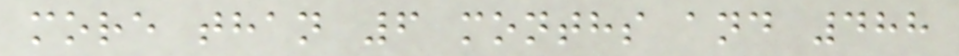more than 6 months and 488
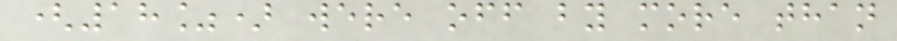(18%) were off by more than
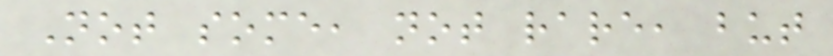Not some, not rare, but
